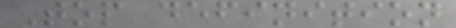Top definition
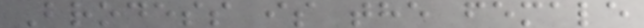Brodess is the female
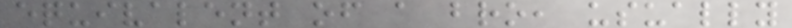equivalent of a bro, usually
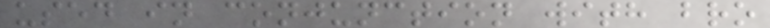used in conjunction with bro
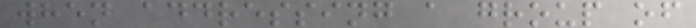when addressing a group of
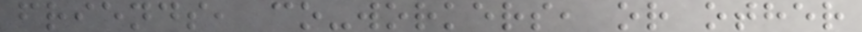friends, co-workers, or other
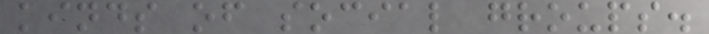kinds of social groups.
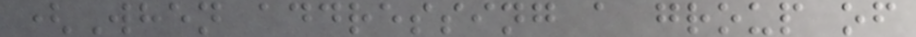(When addressing a group of
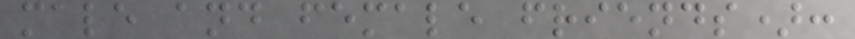male and female friends):
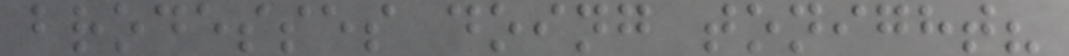brodesses doing tonight?
